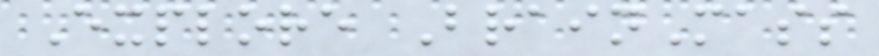Explore BrainMass
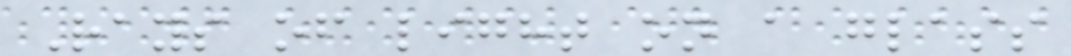Rays of light on a glass
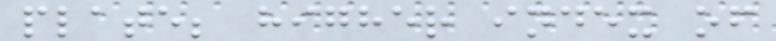plate; higher index of
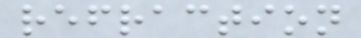refraction
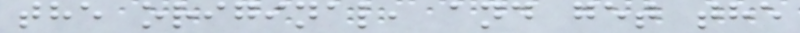the original, and get the
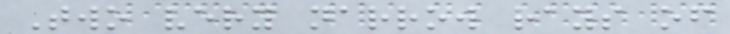Two very narrow rays of
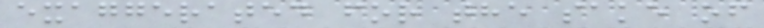exaggerated for the sake of
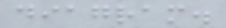diagram.
